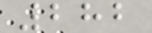282
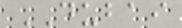DUBAI
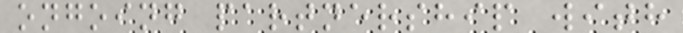ongoing partnership with
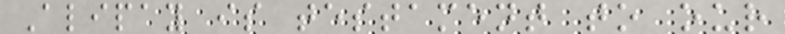Alipay is testament to our
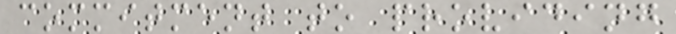commitment to providing
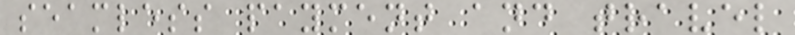seamless payment and travel
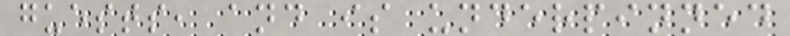guests, and is underpinned
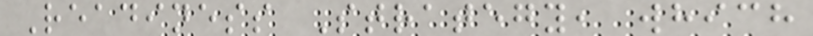Readiness Strategy, which
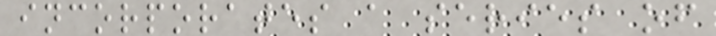incorporates a series of
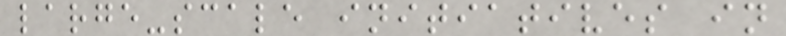large-scale initiatives in
